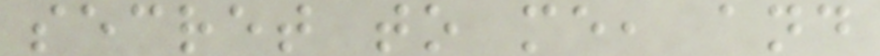secret to me, and
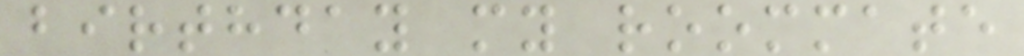birthday my roommate
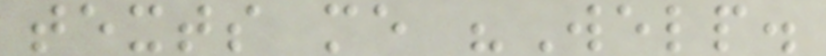texts me "Welp.
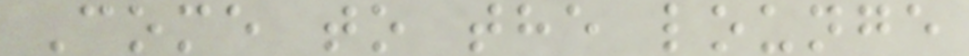Come to the lounge
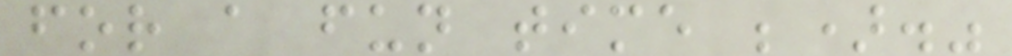for a fun time ;)."
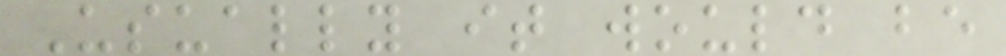Usually it would be
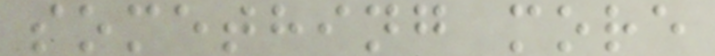something more
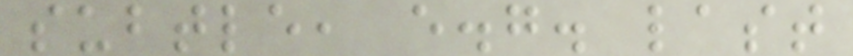subtle, e.g. last
